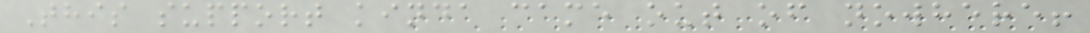This support kinda came out of nowhere!
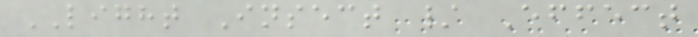LIGHT Insect / Effect
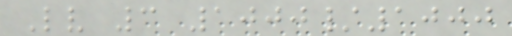Lv 3 1000/1000
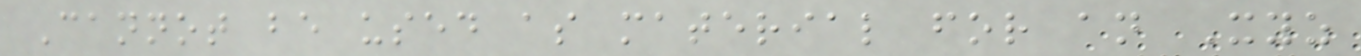Cannot be used as material for an Xyz
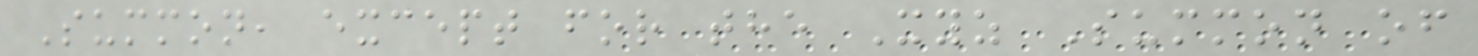Summon, except for the Xyz Summon of
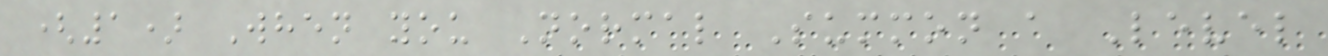(1) When you Normal Summon a Level
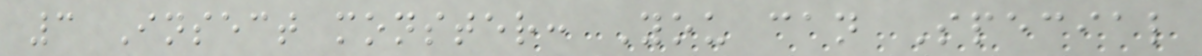3 Insect monster: You can Special
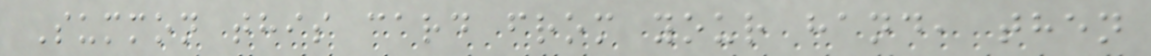Summon this card from your hand, then
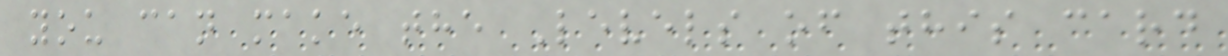you can make the Levels of this card
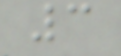3
